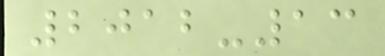2012-13
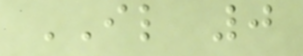IL 0
